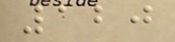120
